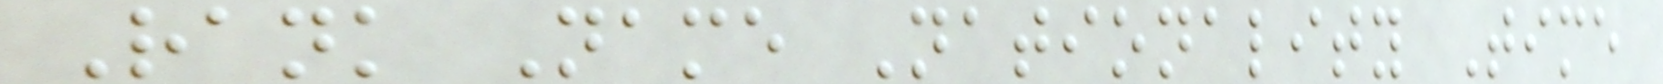Rank Name Nationality Time
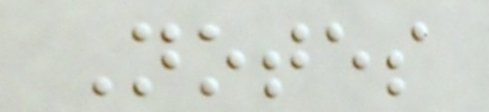Notes
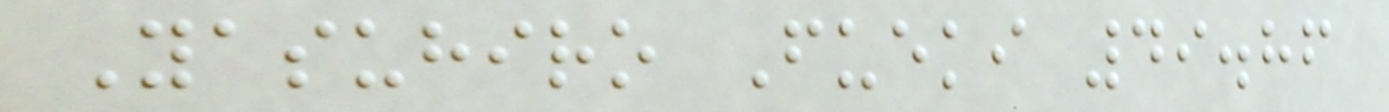Yasuhiro Fueki 49.86
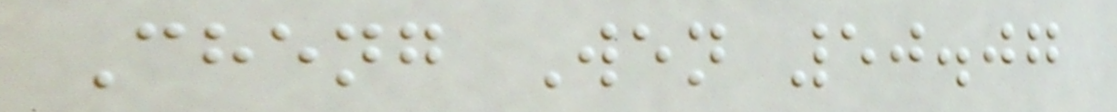Cheng Wen 50.07
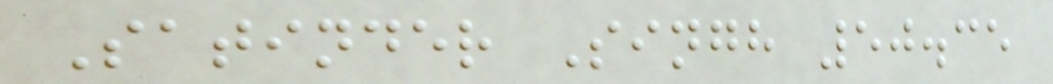Satinder Singh 50.35
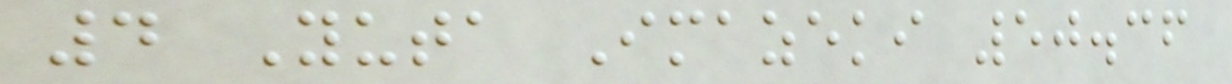4 Yuta Imazeki 50.36
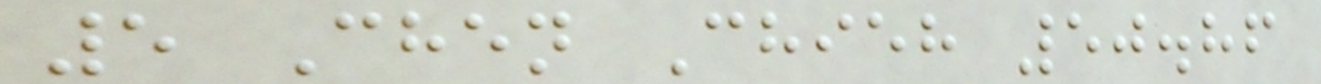5 Chen Chieh 50.86
